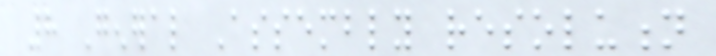8 General Assembly resolution
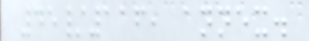45/116, annex.
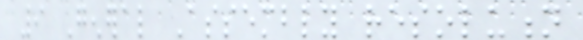9 General Assembly resolution
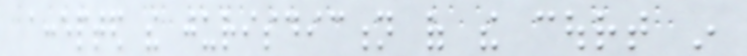accepted the jurisdiction of the court in
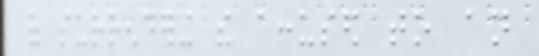of surrendering the accused to an
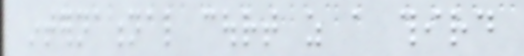international court as a third
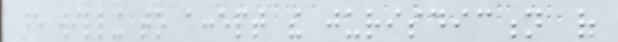are willing to accept the jurisdiction of
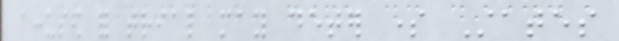accused for trial may deter some States
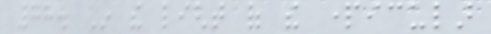78. In the light of the particular
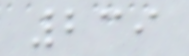239
